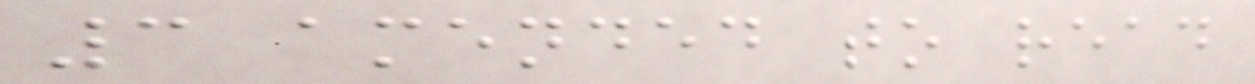3 amended to read
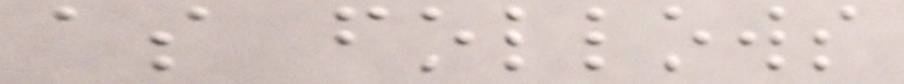as follows
